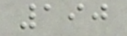190
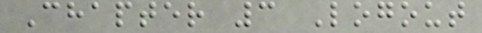Chapter 3 Logout
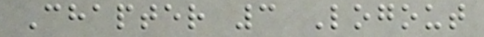Chapter 3 Logout
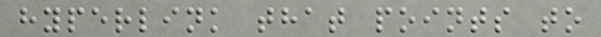hyperlink that points to
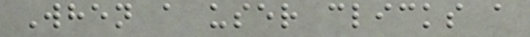When a user clicks a
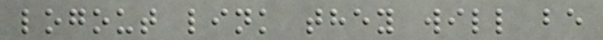logout link they will be
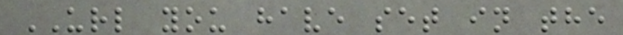URL you have set in the
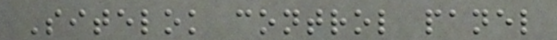Sitelok control panel
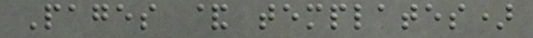Pages & templates)
